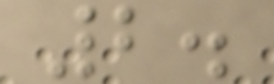2.
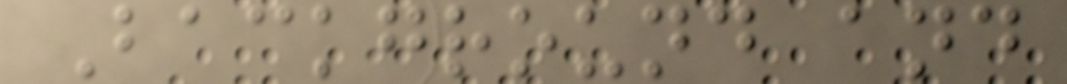Background and
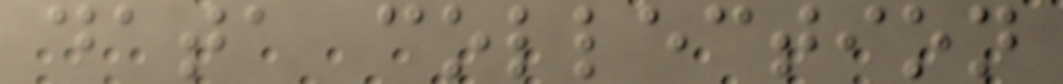data collection
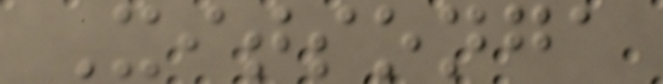Xitsonga
